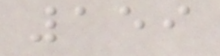159
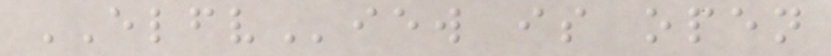ELFView is open
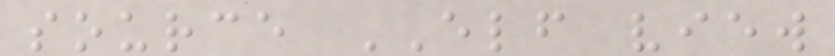source ELF view
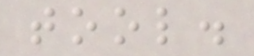tool.
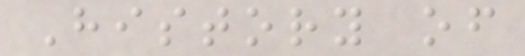History of
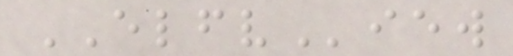ELFView
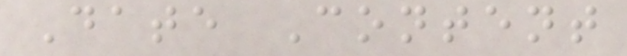Date Content
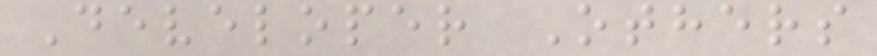Developer Others
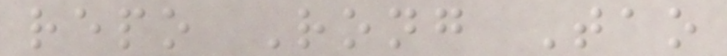repo Rong Tao
